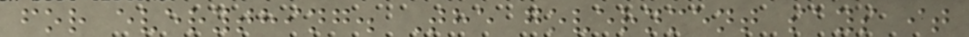for everything. The government says it
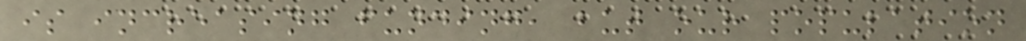is increasing funding, but our population
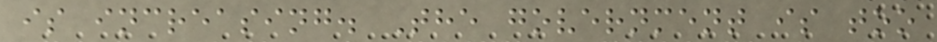is increasing. The government is too
